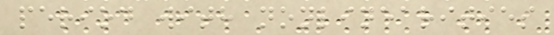period with nonlinearities
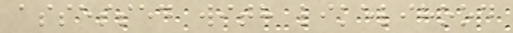assessed with likelihood
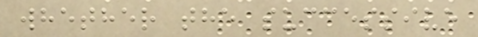whether the successive
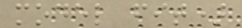model fit)
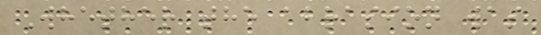Whether the abrasion was
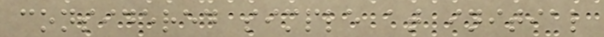considered simple at initial
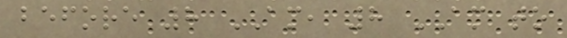before 8 AM, 8 AM to
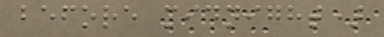before midnight)
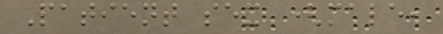Patient sex (male,
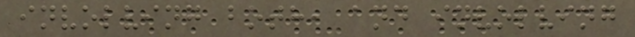involving both, and involving
